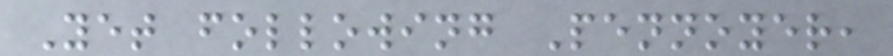Yet following Pennoyer,
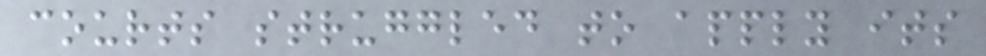courts struggled to apply its
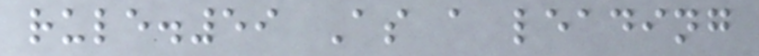rule.59 As a leading
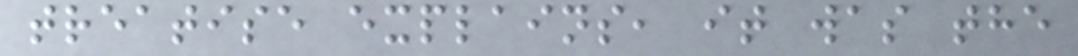treatise explains, it was the
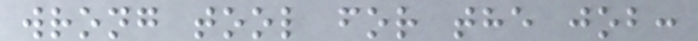wrong tool for the job:
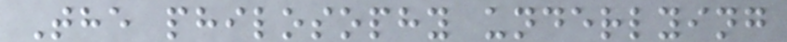The philosophy underlying
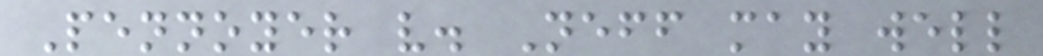Pennoyer v. Neff may well
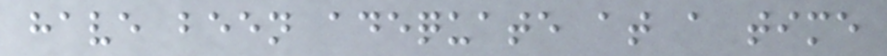have been adequate at a time
